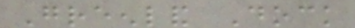Greenland Dock
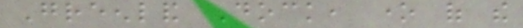Greenland Dock, one of the
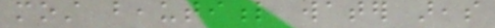most beautiful water areas
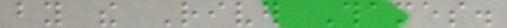by the River Thames.
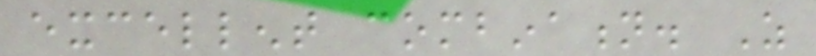excellent combination. As
